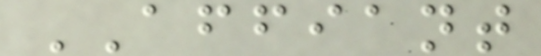AFFIANT
